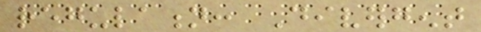regulation: Divergent
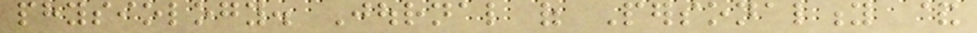physiology. Journal of Personality &
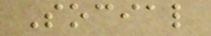Social
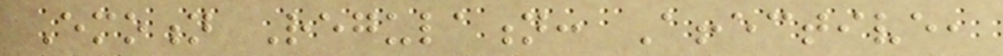Emotion Regulation: Affective,
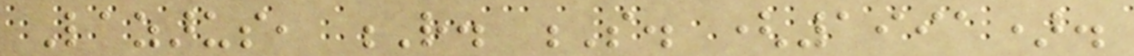Lazarus, R. S. (1991).
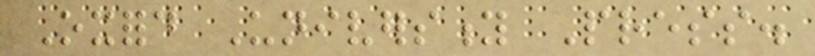Oxford University Press.
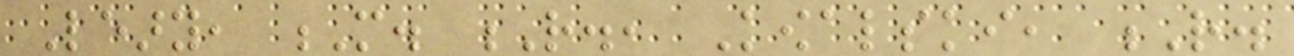Leary, M. R., Kowalski, R.
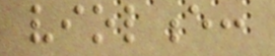violence:
